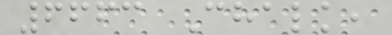6663 Chalk,
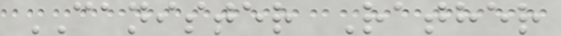CANISTER Rather
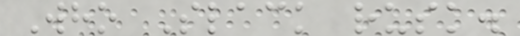Who Slack rusk.
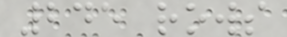245 rows
